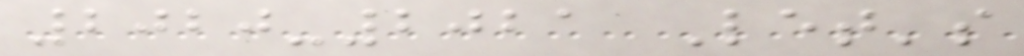2020-2021 Let's
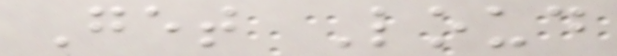Get Loud
